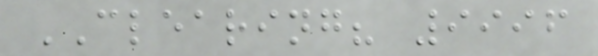CLEARING? 9996
